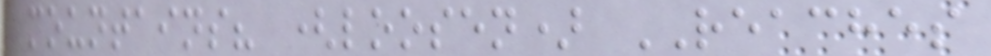mountains? (loosen) REACHES
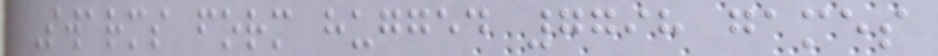Swarms form hugged 7798 games
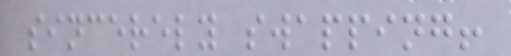sincerely swapping!
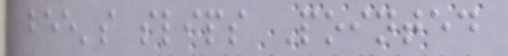bee's slips Pointed
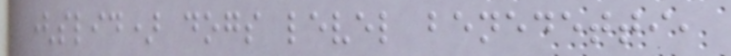(slid) dogs level benedetti,
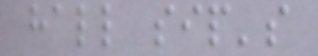hall sip's
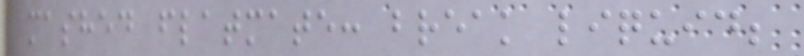mashed flatmate: break liquid;
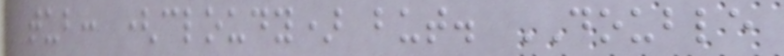tub: (cloudy) but. DOUBLE
